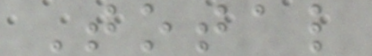Total
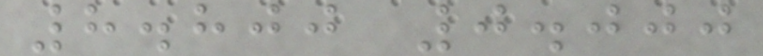8.800 0.000
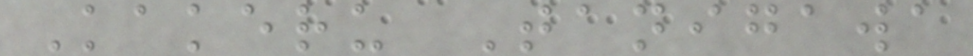Kakeru Tanigawa
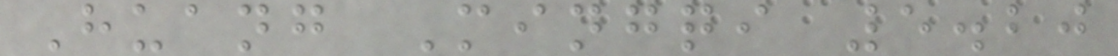Huang Mingqi 5.20
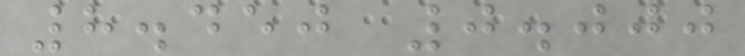8.450 0.000
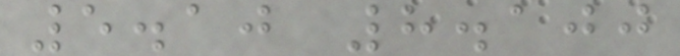5.10 8.100
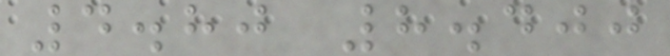4.80 8.400
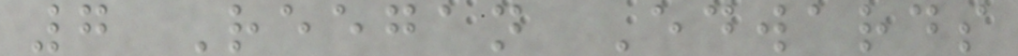7 Reegan Edwards
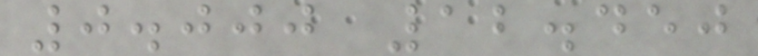0.000 12.450
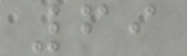69
